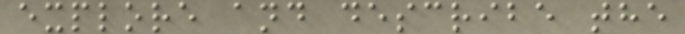explore and describe the
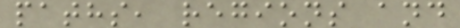paths, regions and
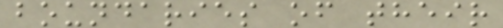boundaries of their
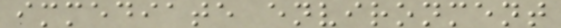immediate environment
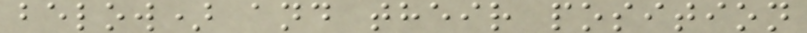below) and their position
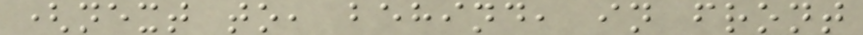(next to, behind, in front
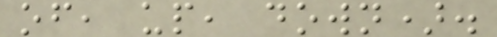of, up, down).
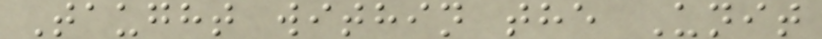Taught within the Unit
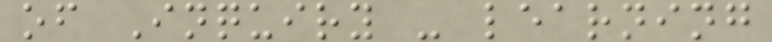of Inquiry - learning
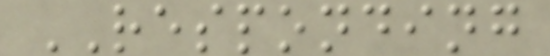RESPONDING
